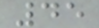45
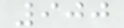900
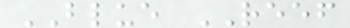BLUE REEF
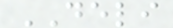DELI
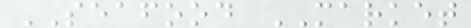SEAFOOD MARKET
